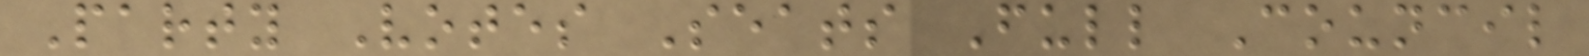Party Votes Seats Full Council
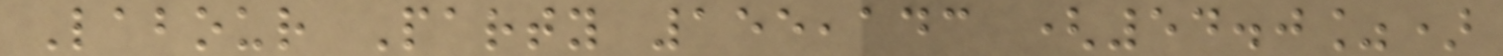Labour Party 155,143 (54.0%)
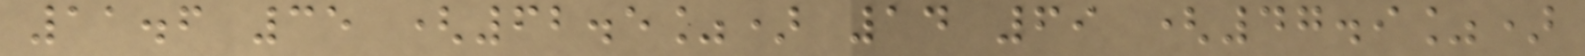11.6 35 (62.5%) 14 69 (47.9%)
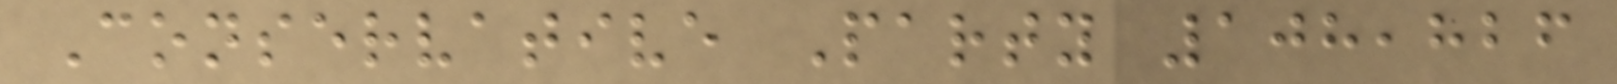Conservative Party 108,826
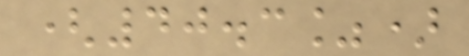(40.3%)
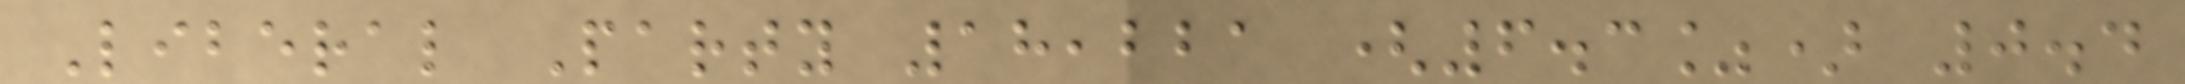Liberal Party 18,221 (6.3%) 0.4
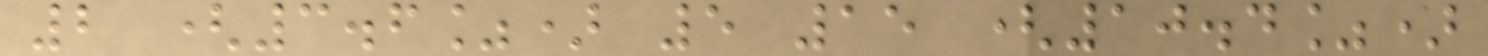2 (3.6%) 5 15 (10.4%)
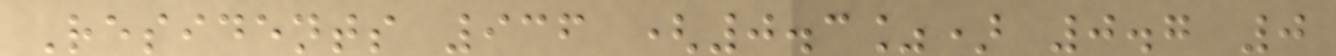Residents 936 (0.3%) 0.7 0
